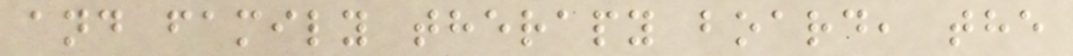and family therapy board, the
